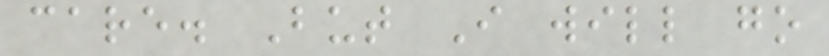care. But I will go
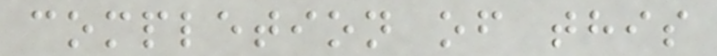completion of this
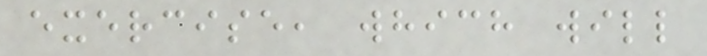exercise, which will
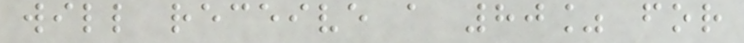will receive a 80% for
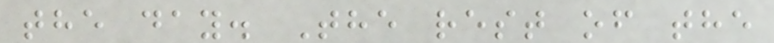the day. The rest of the
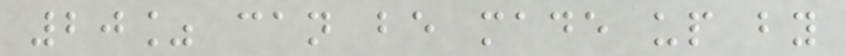20% can be made up by
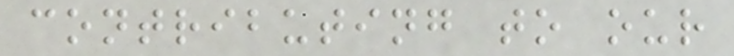contributing to our
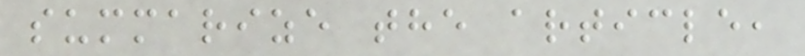summarize the article,
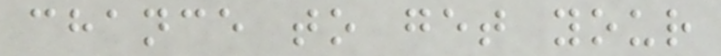chance to get your
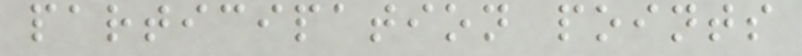participation points
